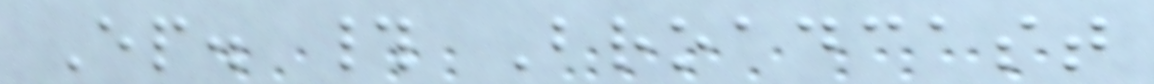Ep. # Broadcast
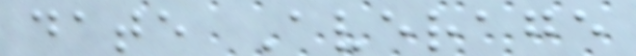date Average
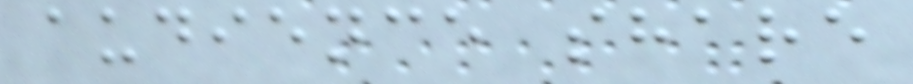audience share
